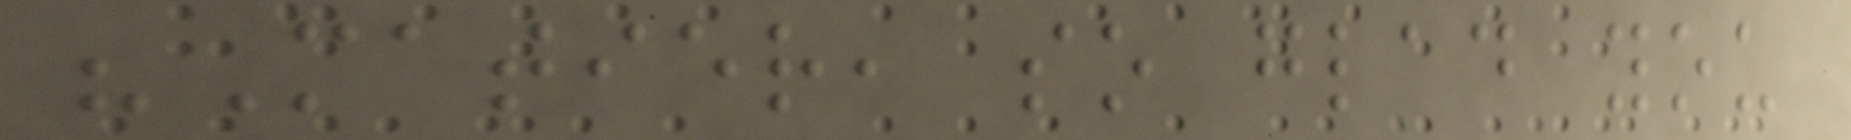"Matier, so glad you
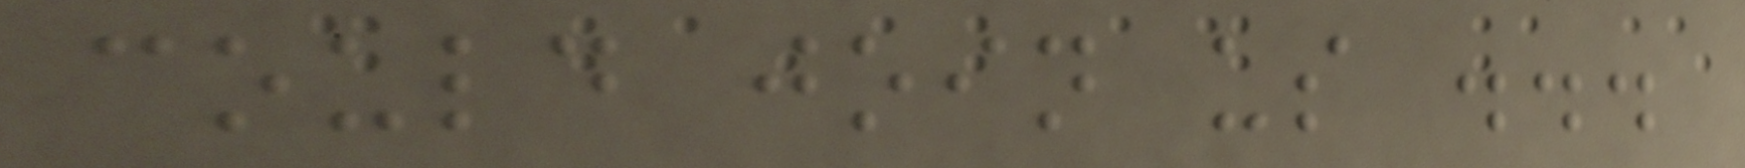could join us ...
